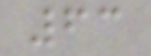63
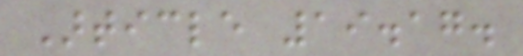Article 19.17.
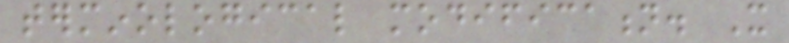terminological modification. It
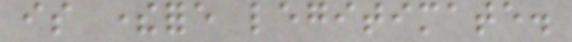is therefore legitimate.
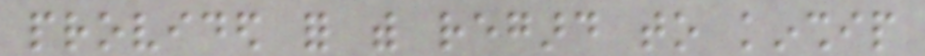provided for with regard to kinship
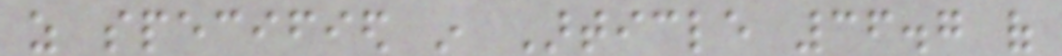as specified in Article 36.7 of
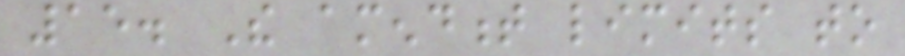15. The amendment limits to
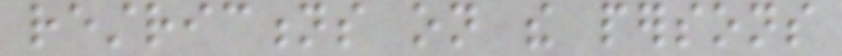restrictions on the persons
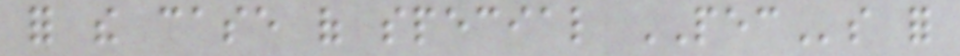for the case of special PECs for
